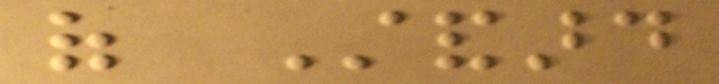of Standard
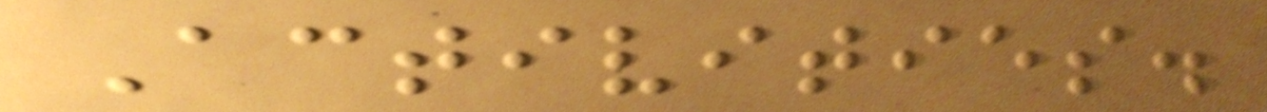Activities.
